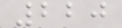220
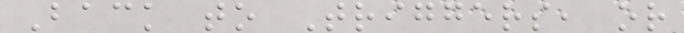Back to Triggers, or
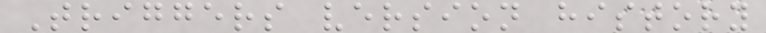Triggers version history
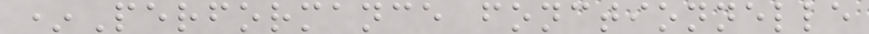*Performance fonctionnelle
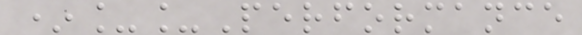*__Performance
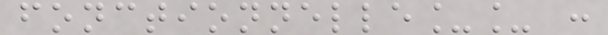fonctionnelle__ :
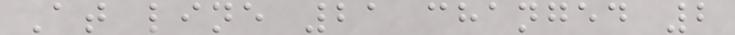At line 21 changed 2
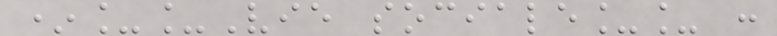*__Vie sociale__ :
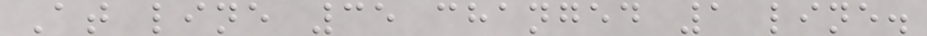At line 35 changed 1 line.
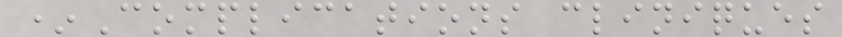*Complications cliniques
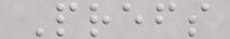Prefs
